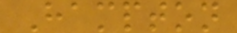Hampton
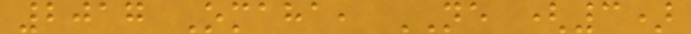2017 Omaha, NE (3)
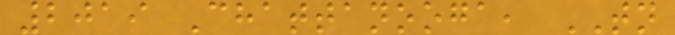2019 Chattanooga, TN
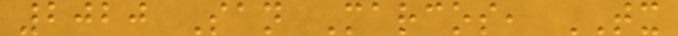2020 San Marcos, TX
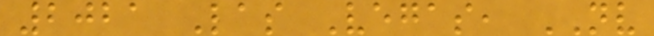2021 Las Vegas, NV
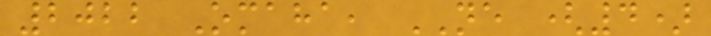2022 Omaha, NE (4)
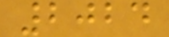2024
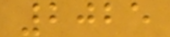2025
